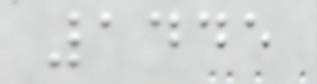1445
